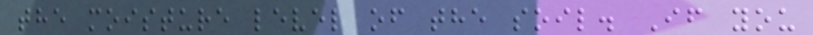the moisture level of the soil. If you
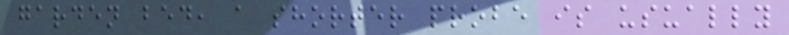garden bed, a shorter probe is usually
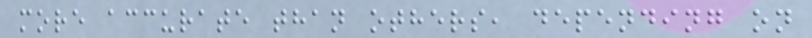more accurate than others, depending on
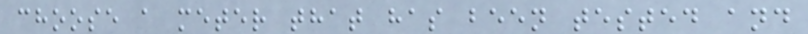choose a meter that has been tested and
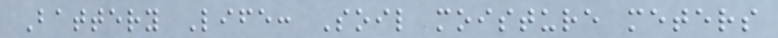Battery Life: Soil moisture meters
